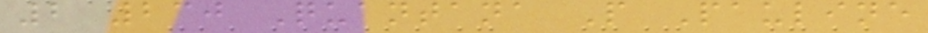2 230 Quantana P Pauline
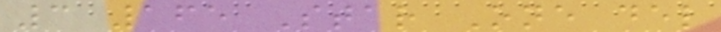3 165 Star One del
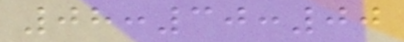08:30:00
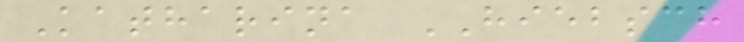Katharina HIEBSCH
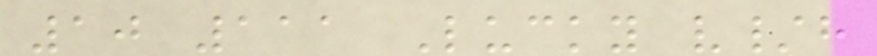10 111 Lucky v/h
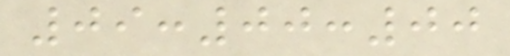09:00:00
